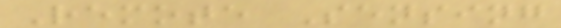Remote Sensing
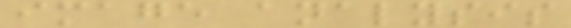image analysis
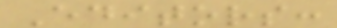Editors:
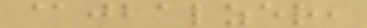@jbalzer,
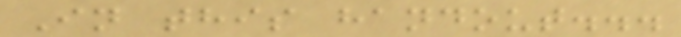In this handout...
